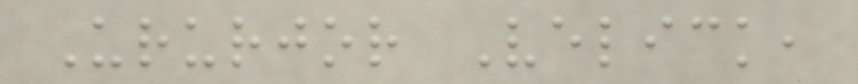Ururjor Velick,
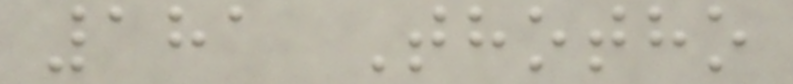181 Thotho
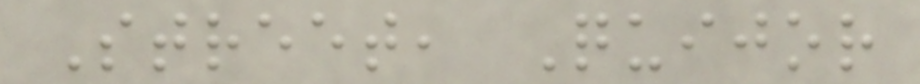Street, Quijor
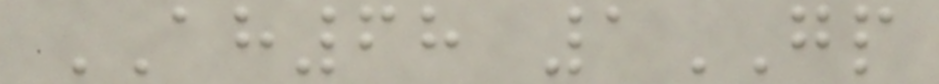AH68 1GP
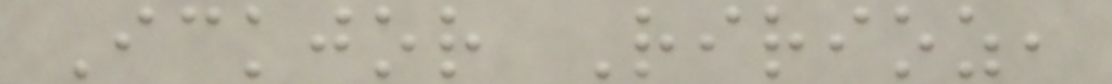Ickjor Ririoz,
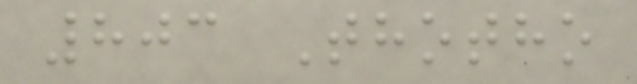803 Thotho
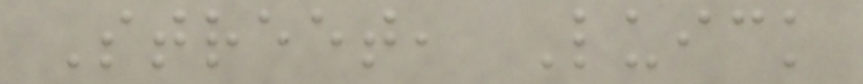Street, Luick
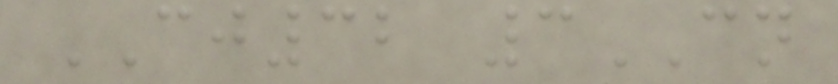CJ32 3CN
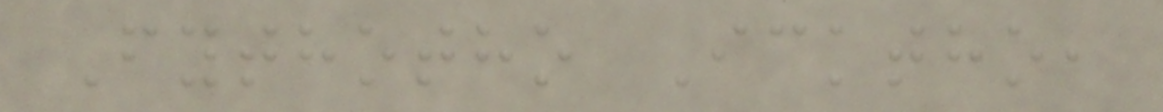Fythotho Icktho,
